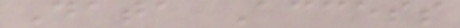Data Access
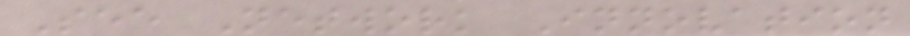See Network Innovation
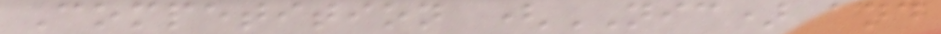Competition (NIC) and
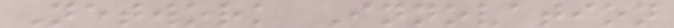Network Innovation
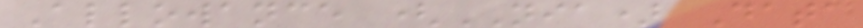Allowance (NIA) Data
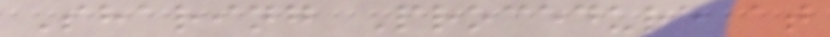Sharing Procedure at
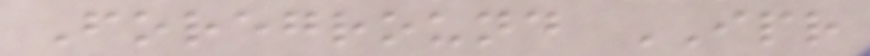Foreground IPR
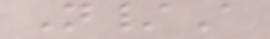N/A
